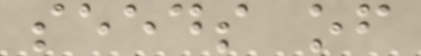seeds of
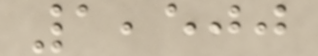1,500
